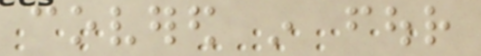covered in four
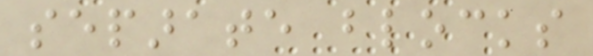separate blocks
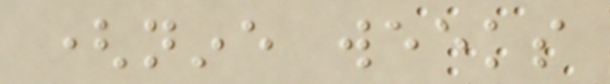(nine weeks
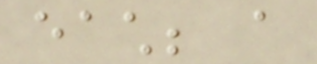each; a
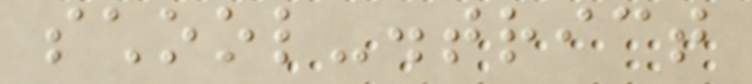school-district
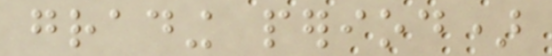grading period)
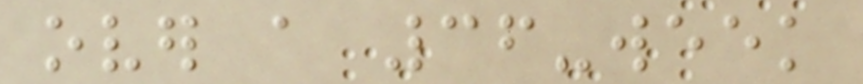over a 36-week
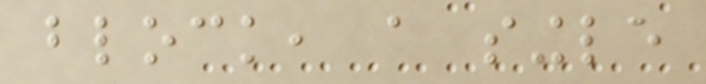block, a single
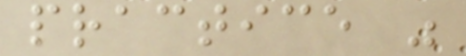practice was
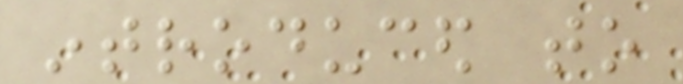introduced to
